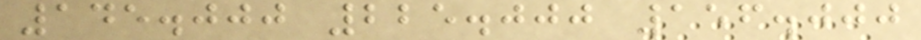145.000 225.000 156.000
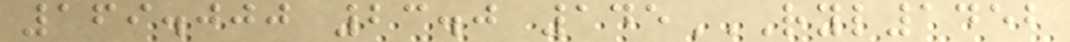169.000 23.0 145RYL1452
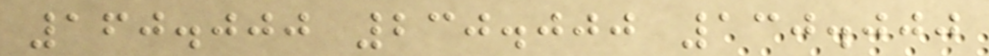160.000 230.000 130.000
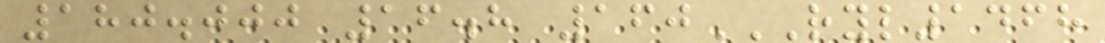180.000 16.8 160RYL1468
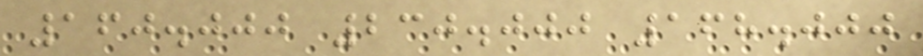160.000 230.000 168.000
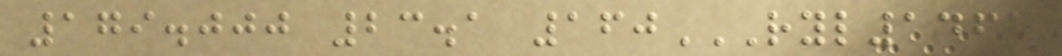179.000 23.1 160RYL1467
